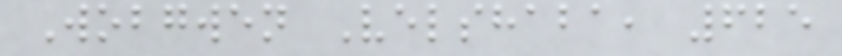Wobgwen Velshaba, 625
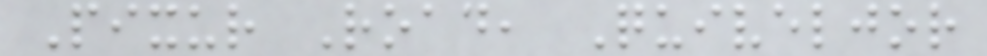Pixur Road, Quiveljor
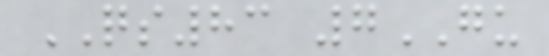QS83 7GU
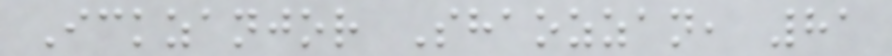Ickzanjor Shaozzan, 81
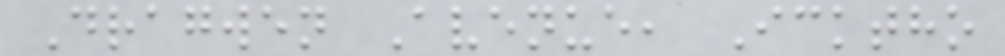Dragwen Avenue, Icktho
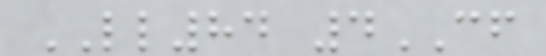LL84 4CF
